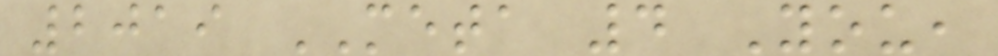2019 META 4 You,
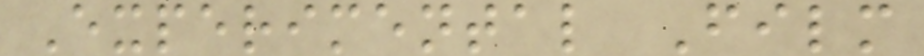Experimental Film
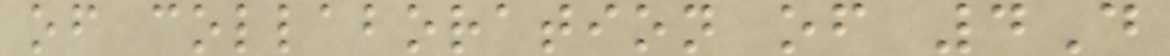of collaboration of 4D
